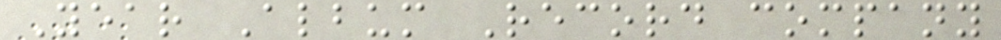Year Album Record company
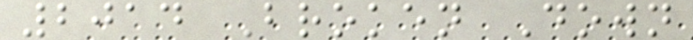2014 Broken Down
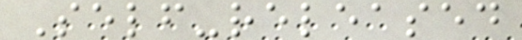Self-released
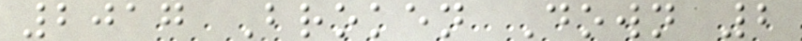2017 Broken Down 2
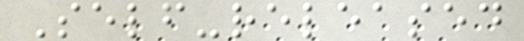Self-released
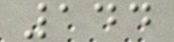144
